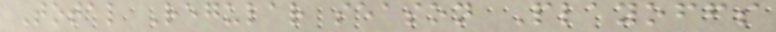Total Regular season Playoffs
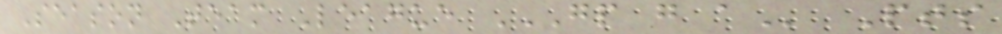Season Team League GP G A Pts
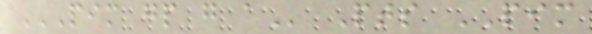PIM GP G A Pts PIM
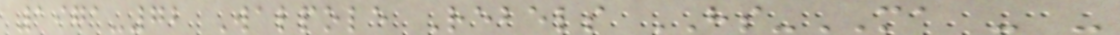1971-72 Walpole Rebels HS-MA - -
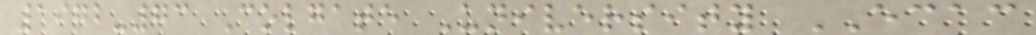1972-73 Colgate University ECAC
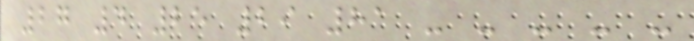27 4 25 29 81 - - - - -
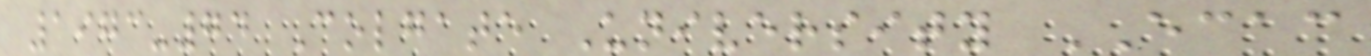1973-74 Colgate University ECAC
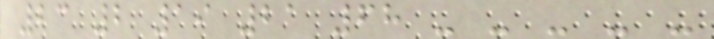23 2 19 21 68 - - - - -
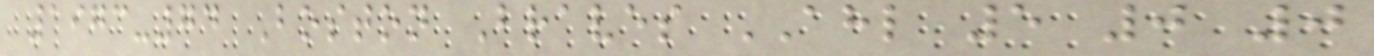1973-74 Boston Braves AHL 5 0 0
